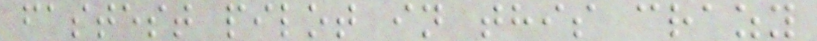fastest pilot in this crazy
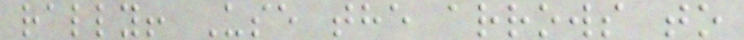rally! Use the arrows to
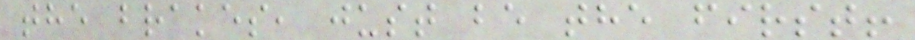the brakes, just be the first!
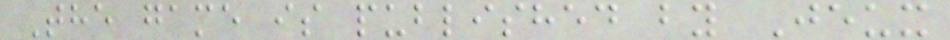The game is published by Jeux
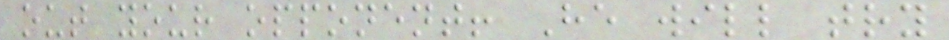out your opponent! He will try
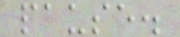pause.
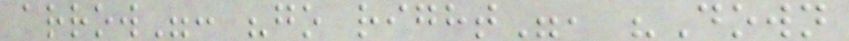arrow": "go right", "Down
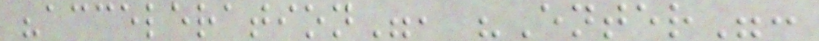"acceleration", "Enter":
